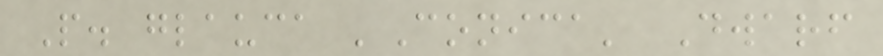P. glauca 'Conica' Dwarf
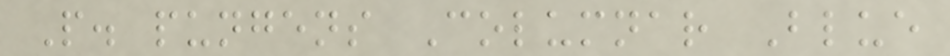P. pungens Columnar Blue
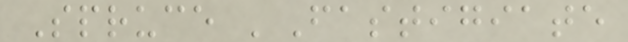Spruce 'Fastigiate
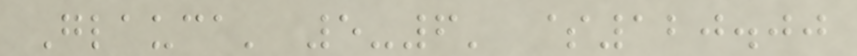Glauca' 5-6' $120.00
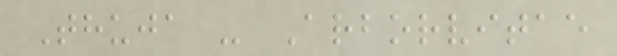Thuja - Arborvitae
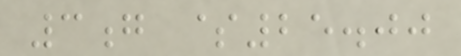3g $25.00
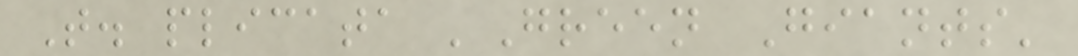T. plicata 'Green Giants'
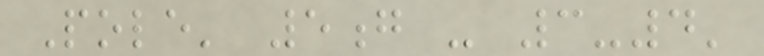Pole' 5g - 3-4'
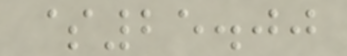$25.00
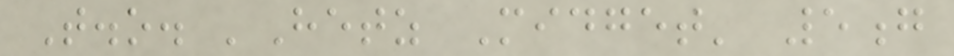T.o. 'Hetz Midget' 5g
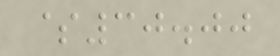$30.00
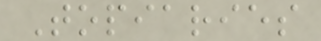Topiaries
